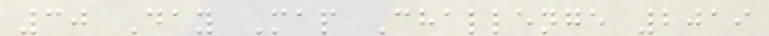30 Day Map Challenge 2019
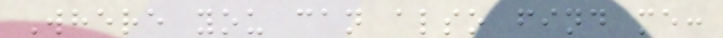Where you can also find me:
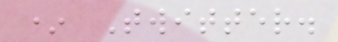* Twitter.
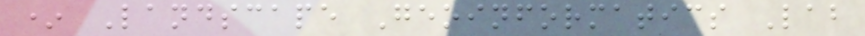* Landscape Geoinformatics Lab
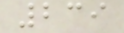239
